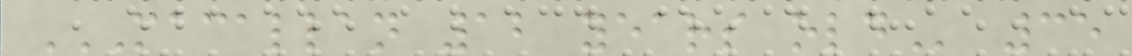MACALLAN 12 YEARS OLD 35
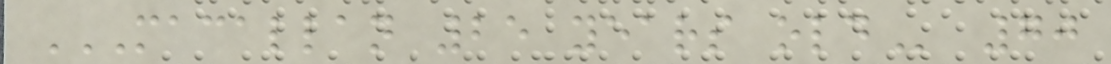MACALLAN 25 YEARS OLD 70
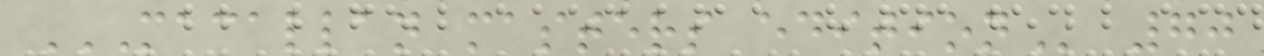MACALLAN MASTERS EDITION 70
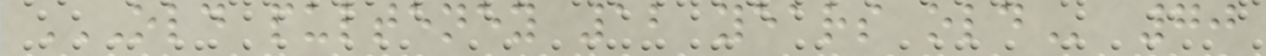OLD PULTENEY 12 YEARS OLD 70
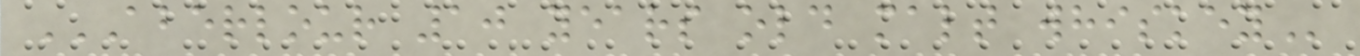ABERLOUR 10 YEARS OLD MALT WHISKEY
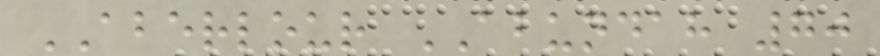ABERLOUR ABUNDAH 70
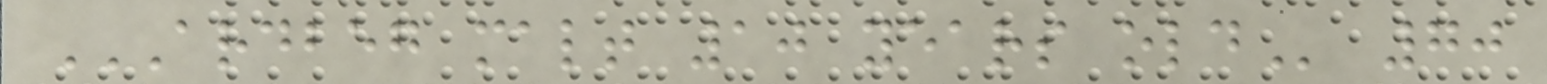ARDBEG MALT 10 YEARS OLD 70
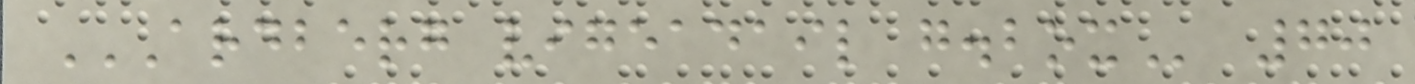ARDBERG VIGEADAIL G.BOX 70
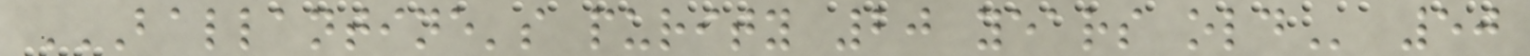BALLANTINE'S PURITY 20 YEARS OLD 50
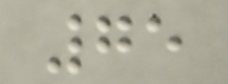75
